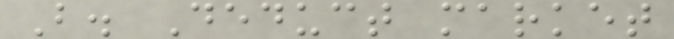B. Deduct market
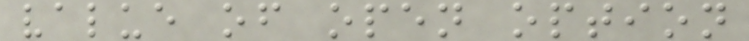value of open option
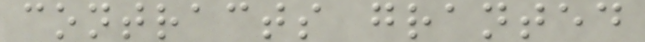contracts granted
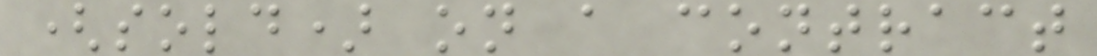(sold) on a contract
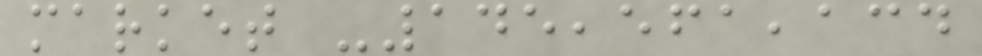market -145,561,134
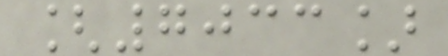[7033]
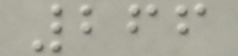266
